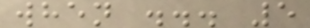when ... 5
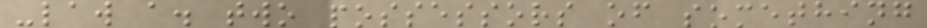-law a. two possessors of something
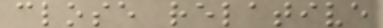close relative
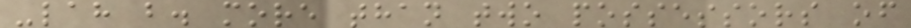-lah b. more than two possessors of
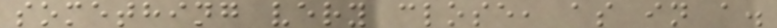something very close, as in a.
